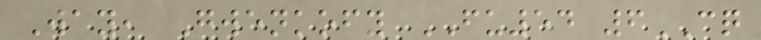Way, Gwenkofy FU54 6CQ
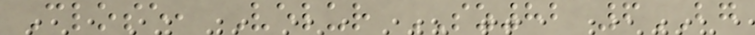Close, Velur SZ82 6BG
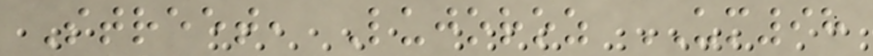Street, Lujoroz UM98
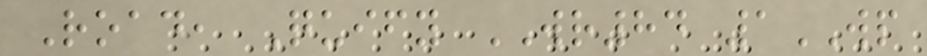Road, Quify WR84 1WP
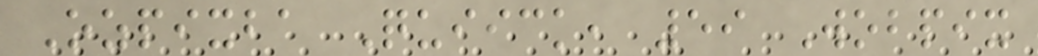Ozpixba Quiick, 59 Wobpix
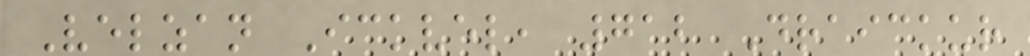Velzan Ickvel, 712 Draickur
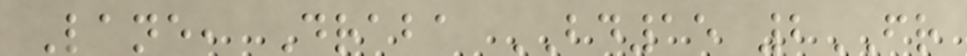Lane, Draba BD15 2FR
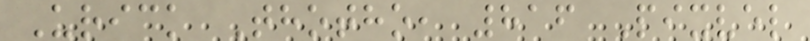Urick Thotho, 816 Pixvel
